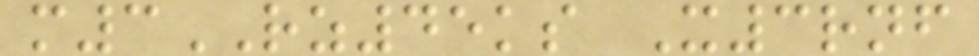m3RZ45ks X3rnf
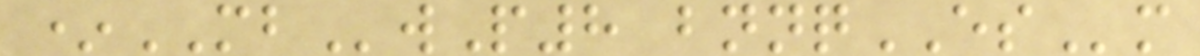*MBwP8 bnnqESm
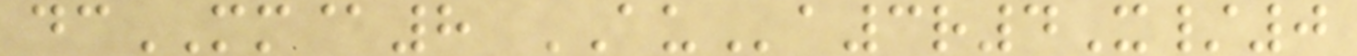dcMM@8 AUa3r4X/0
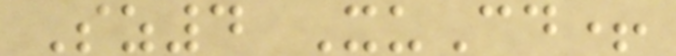Sz4 XuCd+
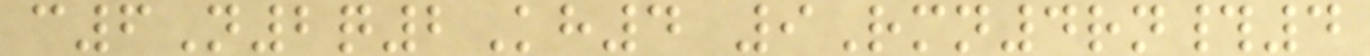c6N2q2Kh4 9Rmn4rn#4
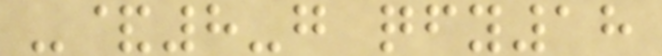-&8-g qfy18
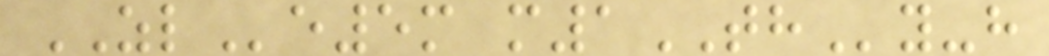ZLe5m m1THy-h
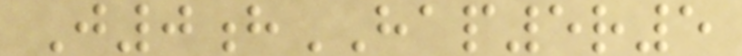J0hHAP5r5
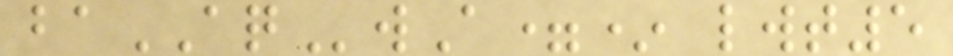baAQwA=* lwt5
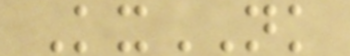KxNK
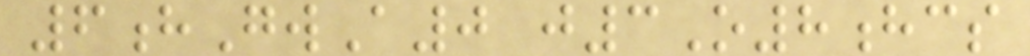6hGwA0 j3O8hcs
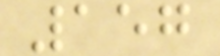157
